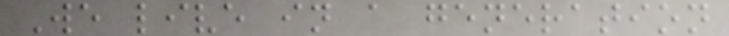We live in a generation
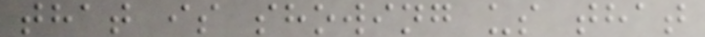that is showing us that
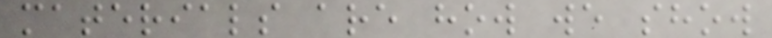materials are how we show
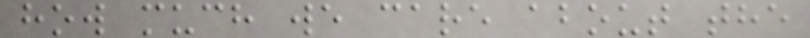how much we care about the
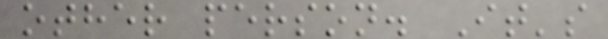other person. It's
